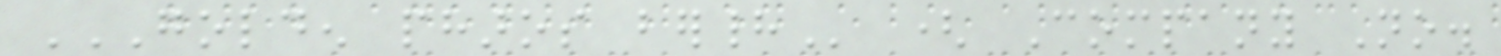GOLDEN PHAROS BERHAD ( Company No.
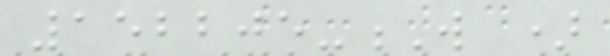152205-W )
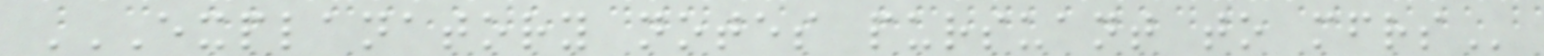EXPLANATORY NOTES PURSUANT TO MFRS
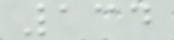134
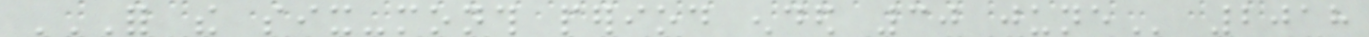FOR THE SIX-MONTH PERIOD ENDED 30 JUNE 2018
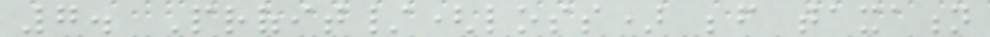7. Profit/(loss) before taxation
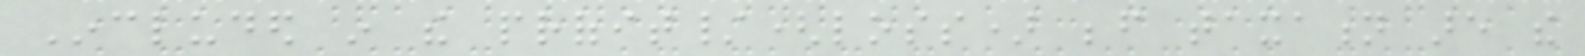Included in the profit/(loss) before taxation are the
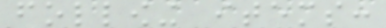following items:
